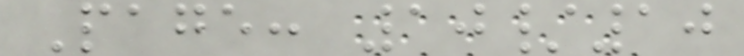Page: 10/10
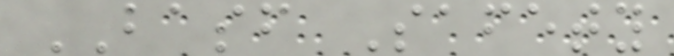BASF Safety
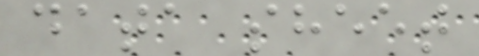data sheet
